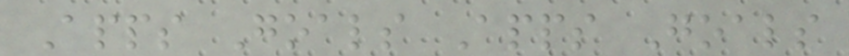Apps Goals Apps Goals
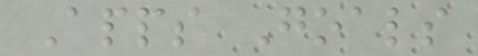Apps Goals
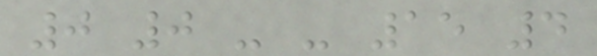0 0 - - 15 4
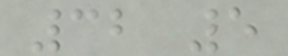32 5
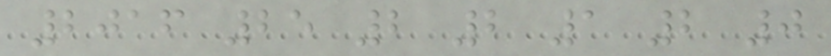2016 25 2 2 1 2 0
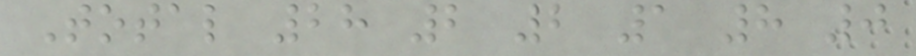Total 28 2 2 1 8 0
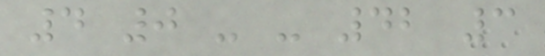4 0 - - 42 3
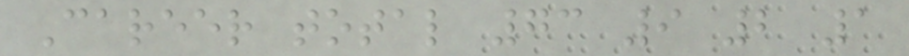Career total 73 9 2 1
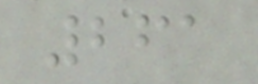261
